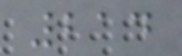214
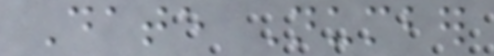Date Number
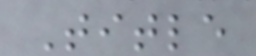Title
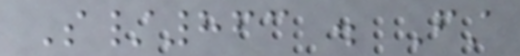S/863 . First
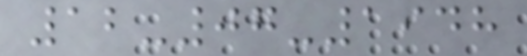12-07-1948
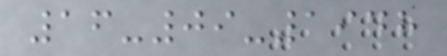16-09-1948
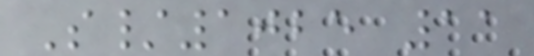S/1025 11
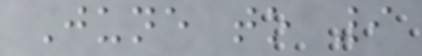June to 9
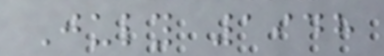July 1948
